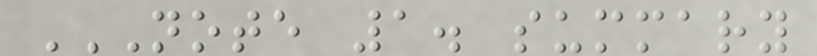NOTE 1. SUMMARY
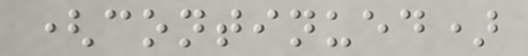(continued)
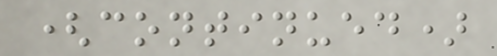(continued)
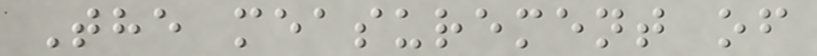The measurement of
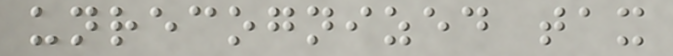unrecognized tax
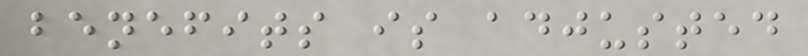benefits is adjusted
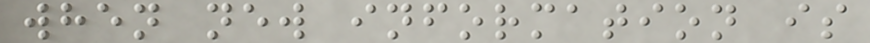when new information is
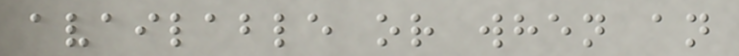available or when an
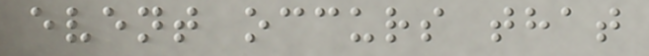event occurs that
